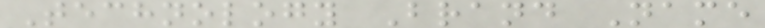Technology Brand Name
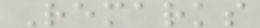Remarks
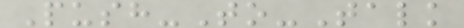Push-To-Talk
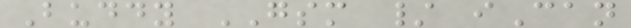Buddy GSM / iCan
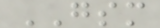GSM
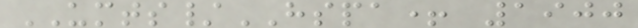UMTS/HSPA+ 1900
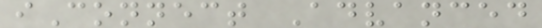iConnect Advanced
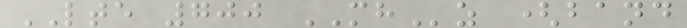LTE 700 MHz (band
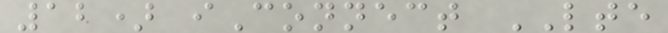12) iConnect LTE
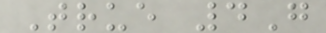True 4G
